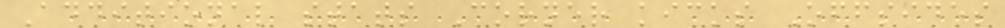Additional stats Corner kicks Offsides
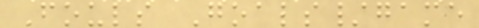Fouls Goals/game
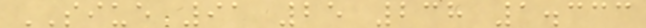SIUE 91 25 238 1.333
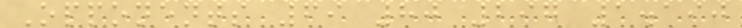Opponents 69 80 297 1.190
